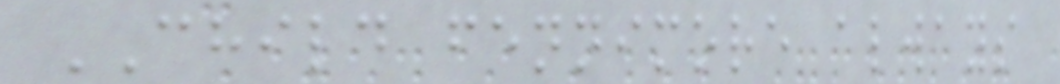CHILD fennimore always
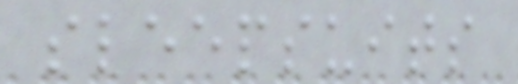sleepsuits
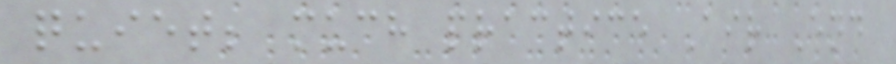quiet; much practice Air End
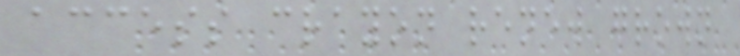access crayon renew grown
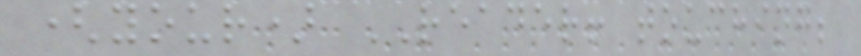(your) READER! touching;
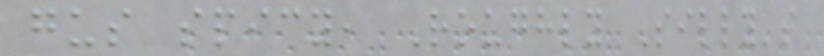gus spicy, Roughly Silly's
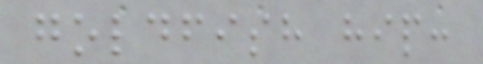goldfish hip:
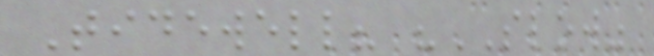Tidewell? "SLOW"
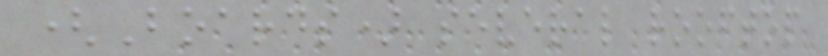(Boards) several rooftop
